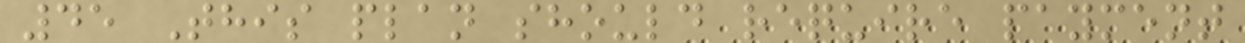45 This plan should require payment
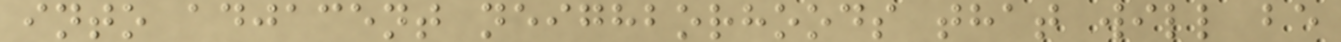into adjacent neighborhoods that will be
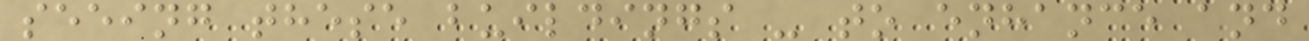seeing these buildings - to enhance and
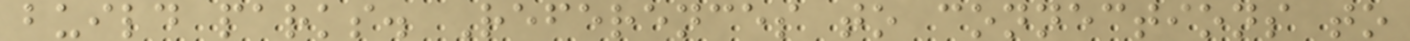build parks. References to connections to
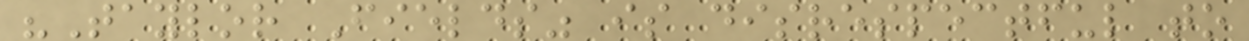"Taylor Fields" is disrespectful to
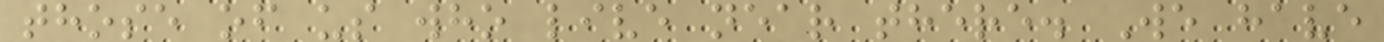those of us who live near there. We have
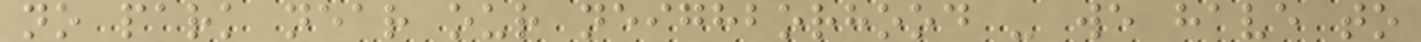no park near our neighborhood - we have to
